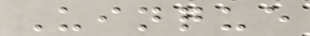Uinque
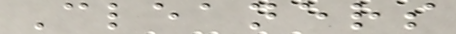Cleaners
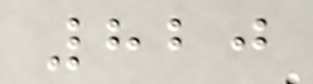820
